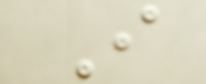I
